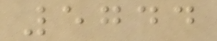5744
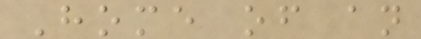Home of an
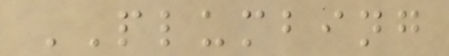PLUMBING
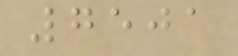7501
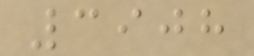3908
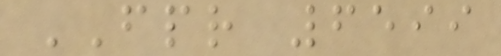FPR 6599
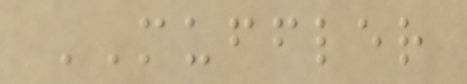MUFFLER
